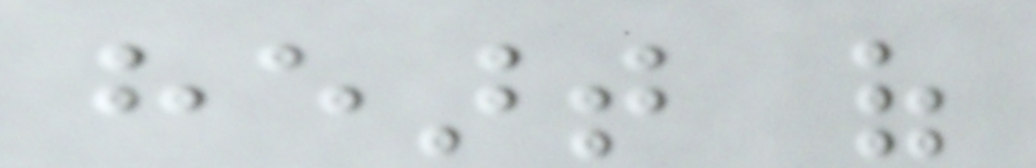heart of
